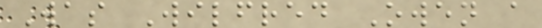Was Wilfred Owen a
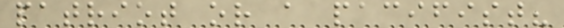patriot or a pacifist?
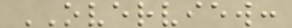OVERVIEW:
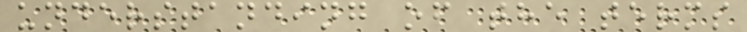understanding of the terms
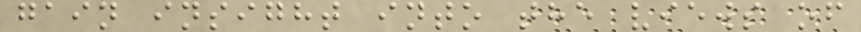gain insight into the views of
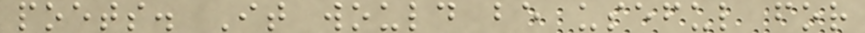poets. It would be useful for
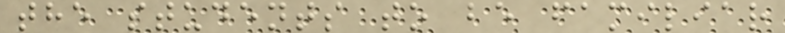the students to be familiar
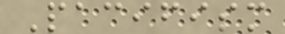Pacifism
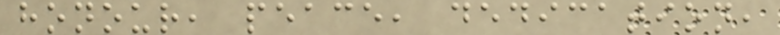honour, peace, dedication,
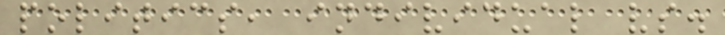politics, individual vs.
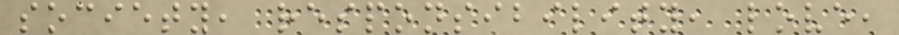society, responsibility, love,
